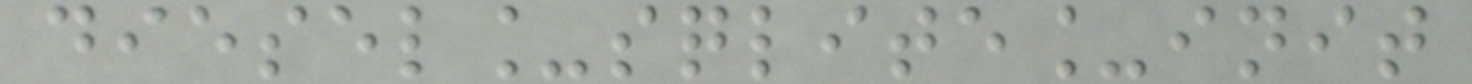diesel_sqlite_init
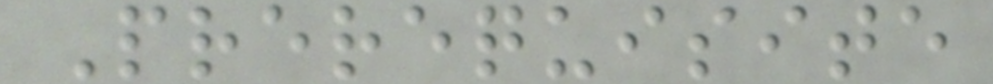Prerequisite
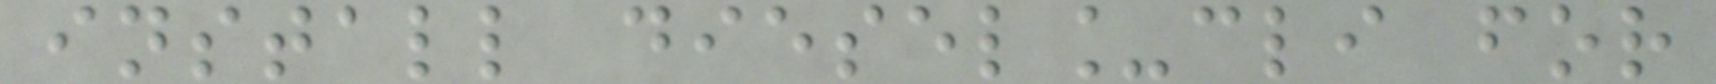install diesel_cli for
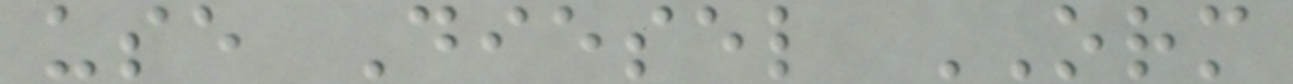use Diesel ORM
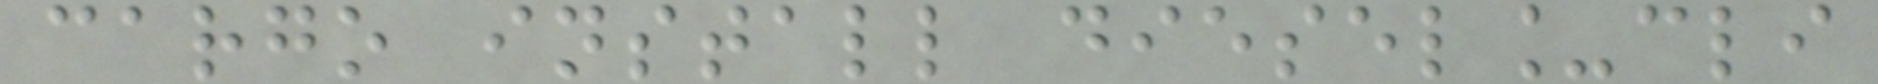cargo install diesel_cli
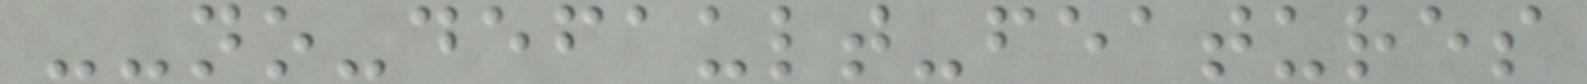--no-default-features
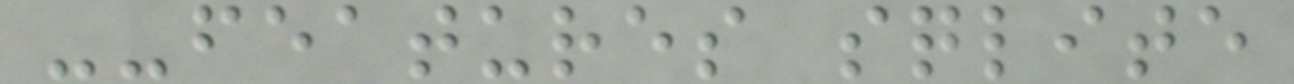--features sqlite
